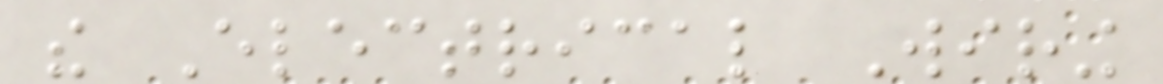the Electrical Wiring
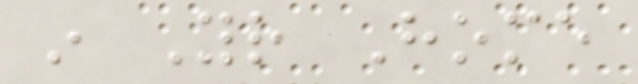in Your Home
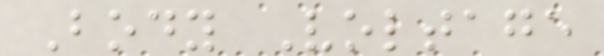Body Voltage
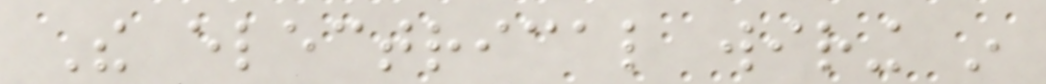The electrical wiring in
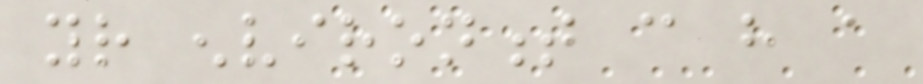your environment can have a
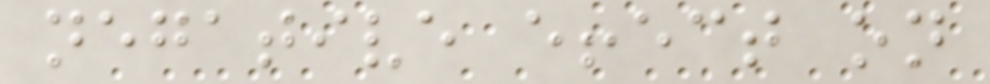negative effect on
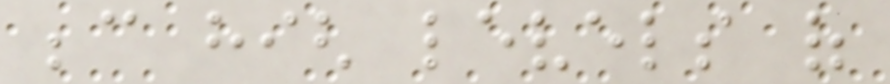because high levels of
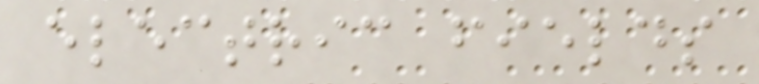electric fields
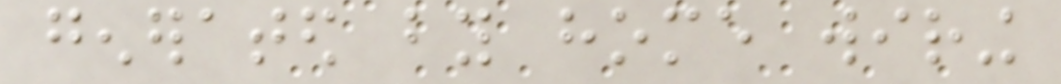generated by home wiring
